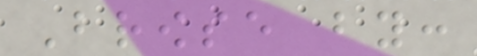Browse by:
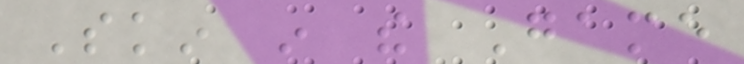Skin in the Game
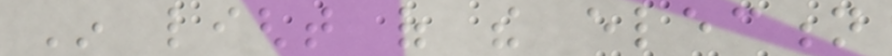In light of the election
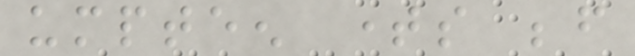umpteen times before
